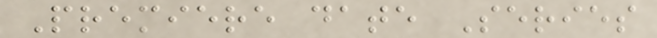Premiere date Series
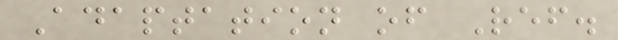Adaptation of Ref.
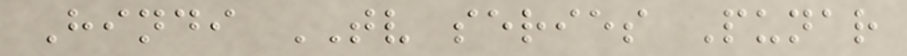Hindi TV series Punar
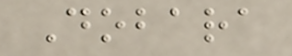Dobara
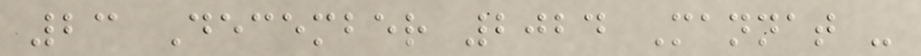23 December 2024 Mannat -
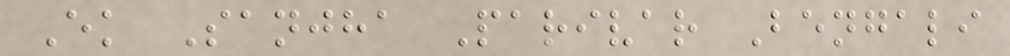Ek Sanjha Parivar Bengali
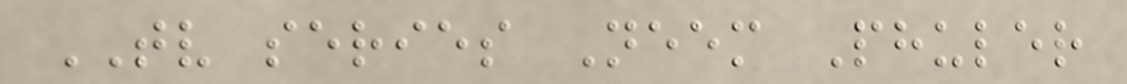TV series Neem Phuler
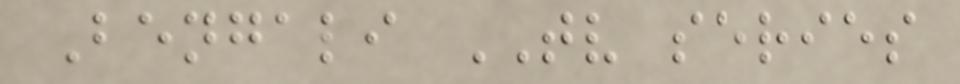Bengali TV series
